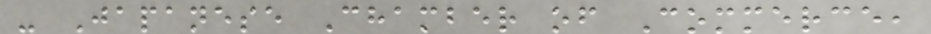- Japanese Chamber of Commerce,
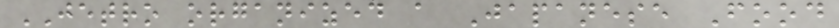JETRO organized a Japanese Food
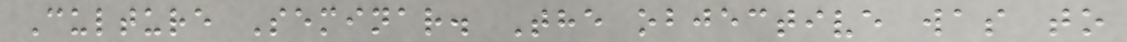Culture Seminar. The objective was to
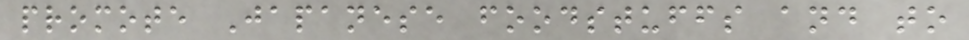promote Japanese foodstuffs and to
